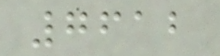7612
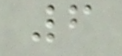6
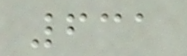631
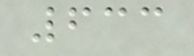633
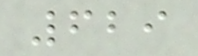629
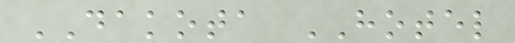DAKOTA HOTEL
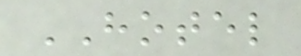HOTEL
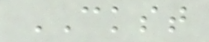CKST
